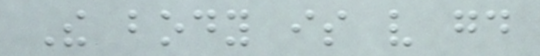The body is very good
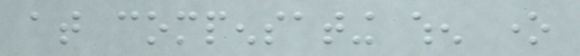at compensating when one
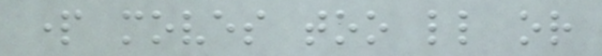part moves too little or
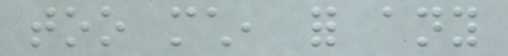too much, for any
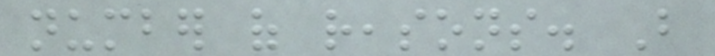number of reasons. But
